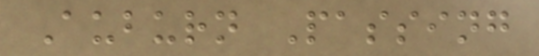Auburn Passing
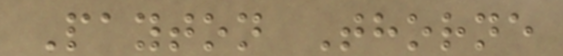Payton Thorne
